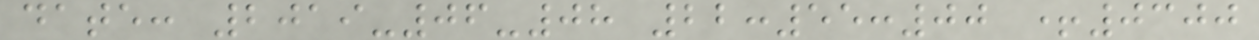date: 2019-06-08 22:55:00 +0300
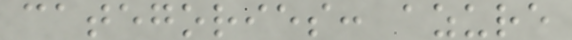categories: azure
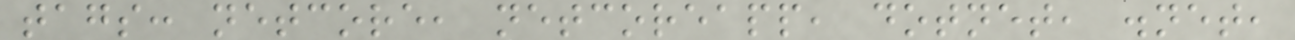tags: netcore, netcoreapp, dotnet, .net,
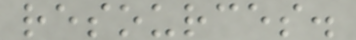resources.
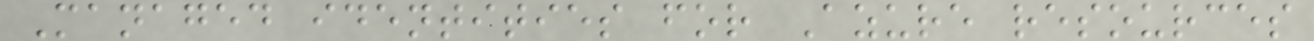Managed identities for Azure resources
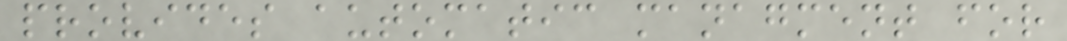provides automatic managment for
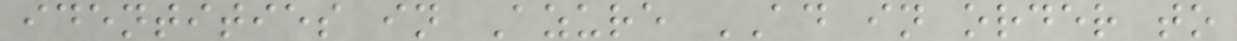identities in Azure AD in order to
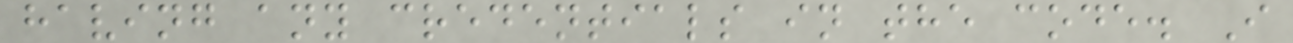having any credentials in the code. I
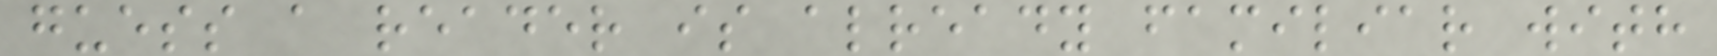guess a reader is already familiar with
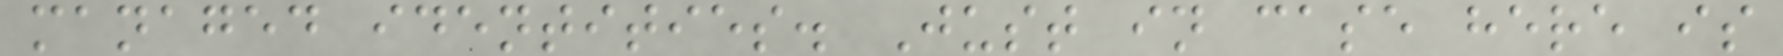managed identities. Just in case here is
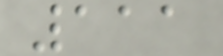111
